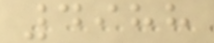4988
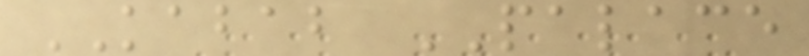KABAB PALACE
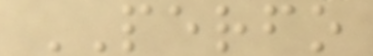PERFO
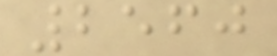2560
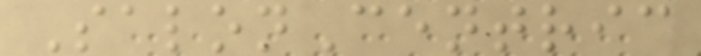SalonCentric
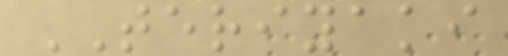TERIYAKI
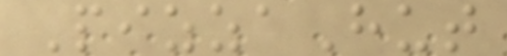PizzaHut
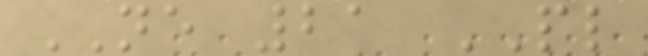NE 21 PL
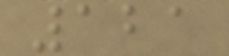121
